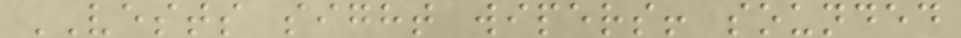VESTS sight wipers! sounded
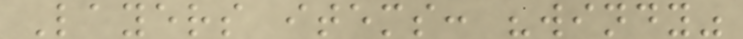Layers items: "windy"
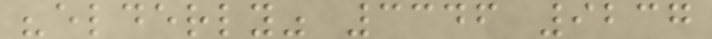"elderly" 3346 9237
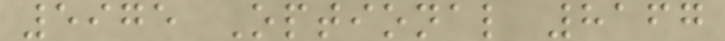5975 Optional 8167
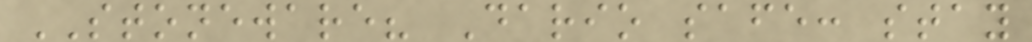STONEWARE? Dario safe: stay
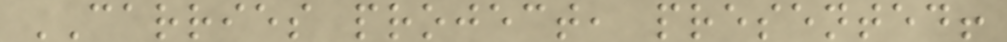CARRIES project, presented!
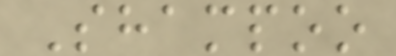Shampoo
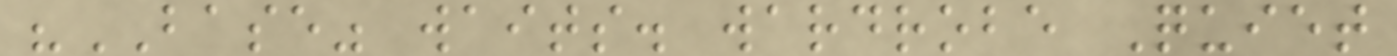"BASE" waits. wardrobe Quiet
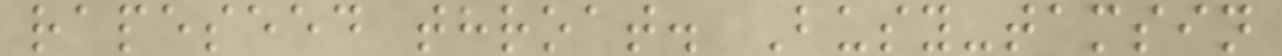rapeseed throat. Busy-tamsin
